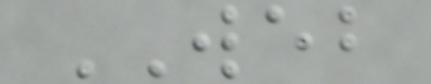WEB
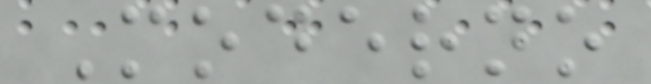Moderno
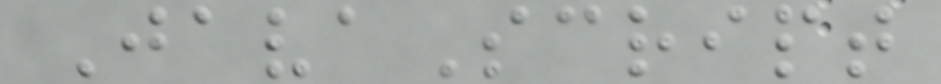JavaScript
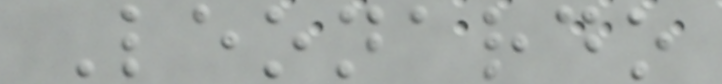Leonardo
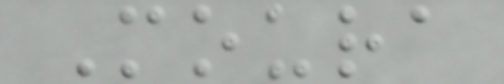Moura
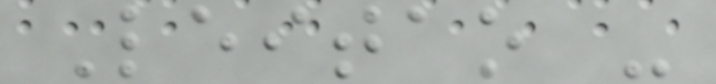Leitao -
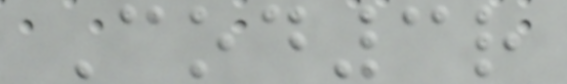Cod3r
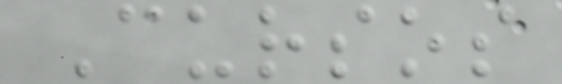Cursos
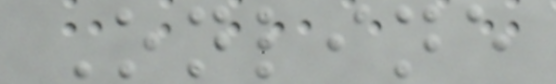Online
